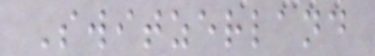Switzerland
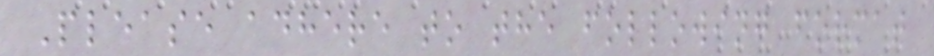Please adhere to the following format
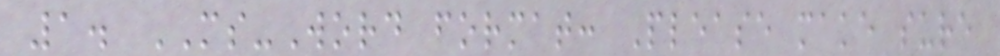1. MS-Word format: Please make sure
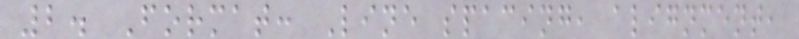2. Format: Line spacing, alignment,
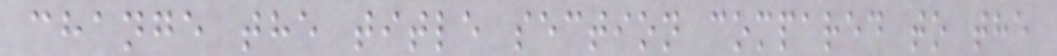change the title section compared to the
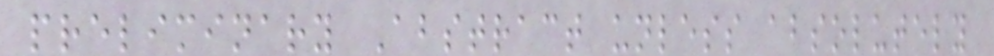preliminary Abstract unless absolutely
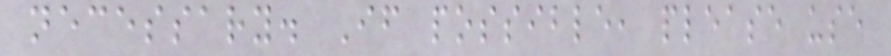necessary. If possible, please use
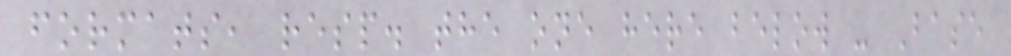formats, resp. the one here below - Base
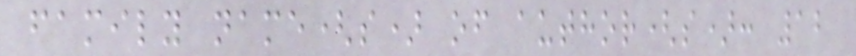family name(s) of author(s): 12
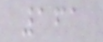161
